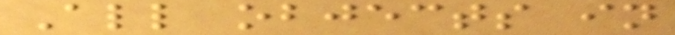All objects in
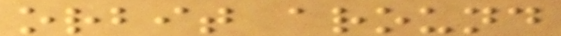orbit around
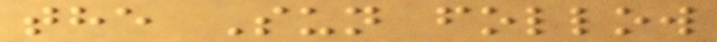the Sun follow
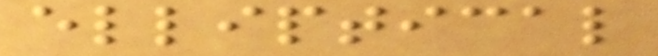elliptical
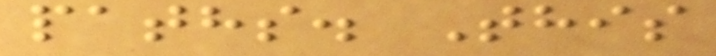paths. This
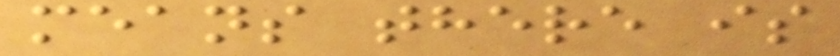means there is
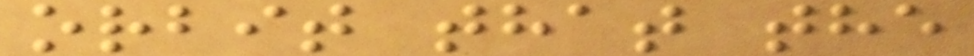orbit that the
